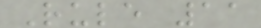Rule 11
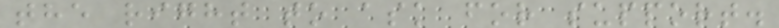the right to ask for support.
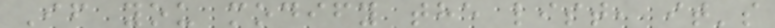If you modify the list, it's
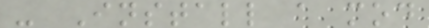- Install a mod
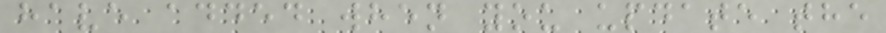have added when you update the
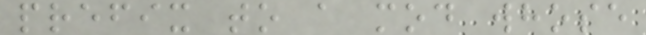prefix to a mod whose
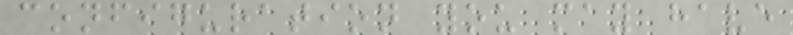configuration you may have
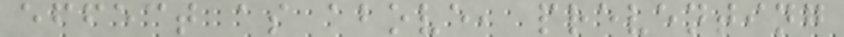effect as above, preventing
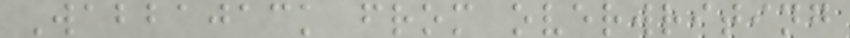Wabbajack from overwriting
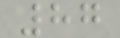87
